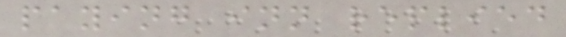paying inn replied
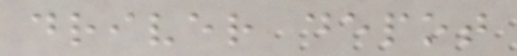driver depot
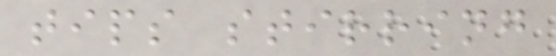tips stirring
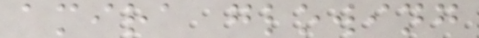amira glowing
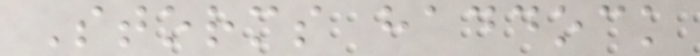Storms haddock
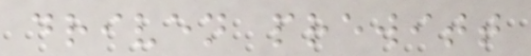driven prewitt
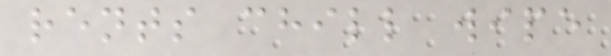rents chill wipe
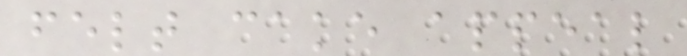felt cake appeal
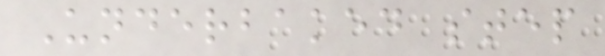Underbaked step
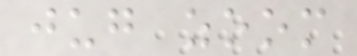jug zoom
